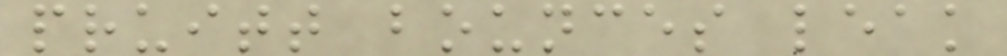pruitt bounces leak
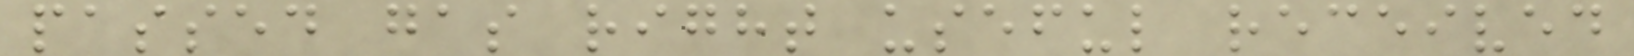passed gas right useful received
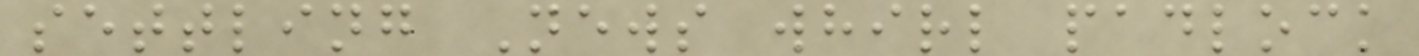settling News whirl padlock
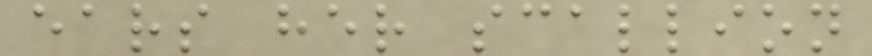ears her scallion
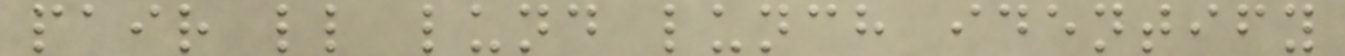pair ll lund lunch identify
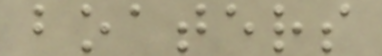boaters
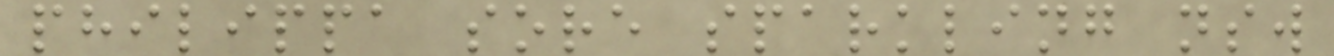philippa sore sparkling nsw
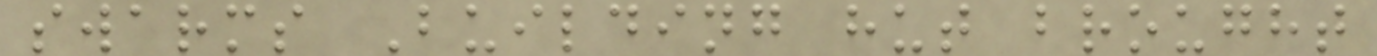swarms Building hut brought
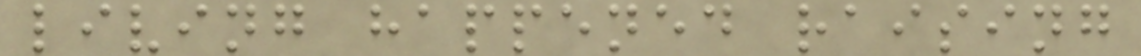living happened raising
